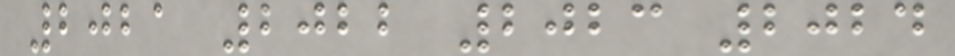2021 2022 2023 2024
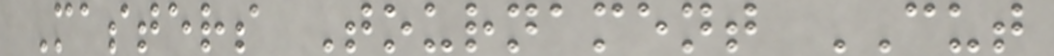Masters Tournament CUT
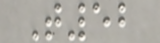T52
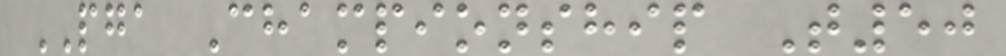PGA Championship T50
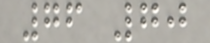76 70
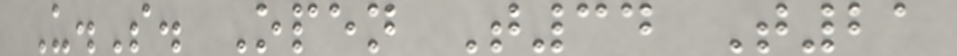U.S. Open T34 T21
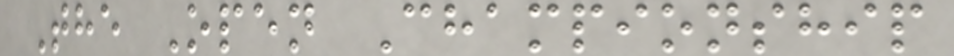The Open Championship
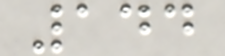144
